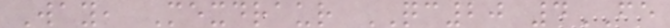Way, Mexdraur QC20 4FE
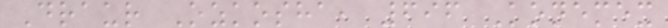Draur Ozkosha, 696 Konemex
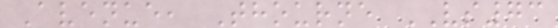Avenue, Thourne VS73
